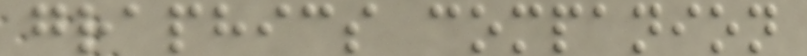graphics companion
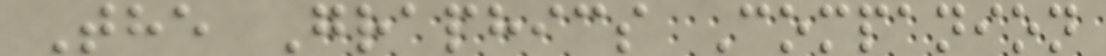The Graphics Companion
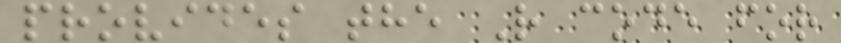provides the R code for
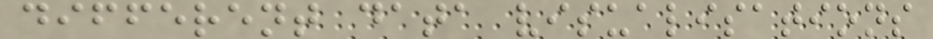different data visualisations
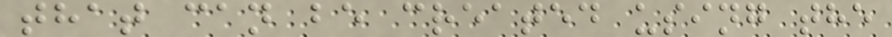that can be created using the
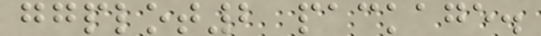ggplot2 package.
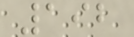192
